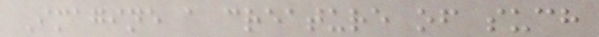Imagine a creature of such
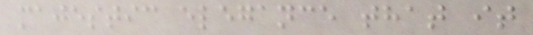majestic elegance that it
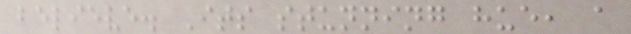believe. Its stunning hue, a
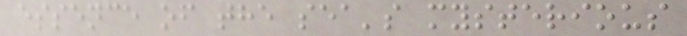essence of the sea's mysterious
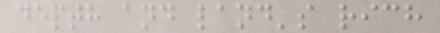depth and land's rich
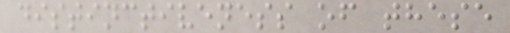distinctiveness of these
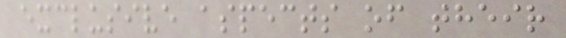exclusive aspects of their
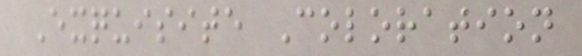Exquisite Coloration
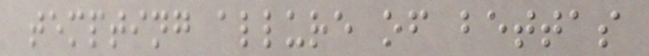tempting allure of bettas
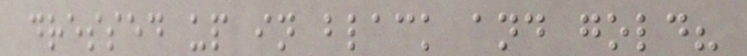dressed up in black and gold?
